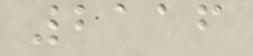2116
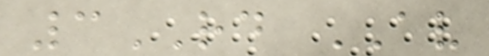3RD AV
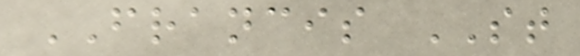FRANCIS ST
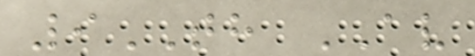9TH AV
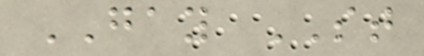GAY ST
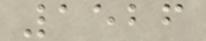1526
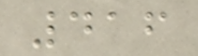416
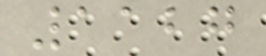1127
